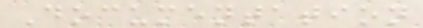Documentation
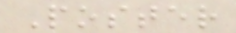Poster
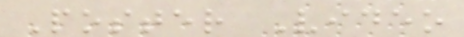Poster Video
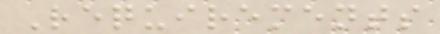Requirements
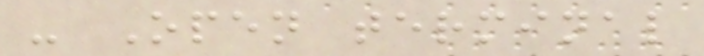- Open terminal
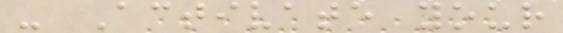- Activate your
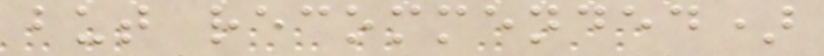but recommended)
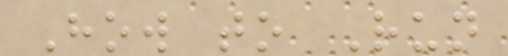How to Run
